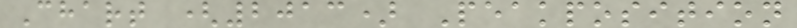Chart (2013) Peakposition
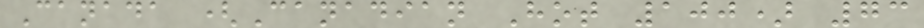Canada (Canadian Hot 100) 73
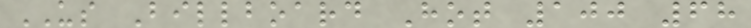US Billboard Hot 100 68
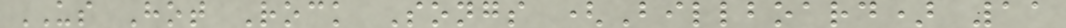US Hot Rock Songs (Billboard) 11
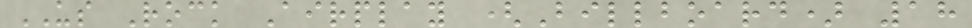US Rock Airplay (Billboard) 18
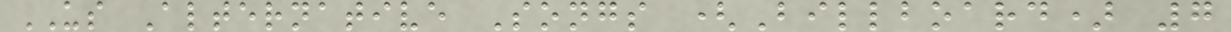US Alternative Songs (Billboard) 7
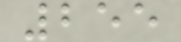255
